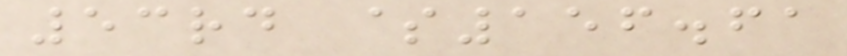53rd $156.61
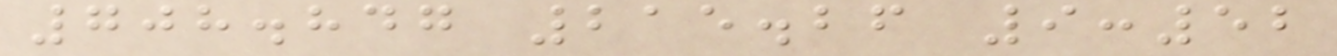708.847 215.26 9:52
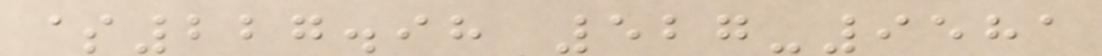$227.98 527-9581
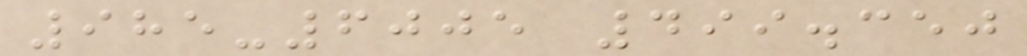985-6005 499.350
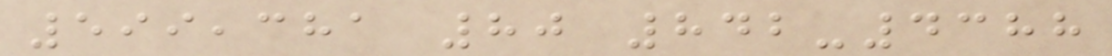599,381 80 842-4388
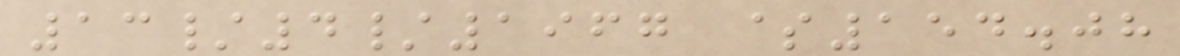13/4/1967 $154.08
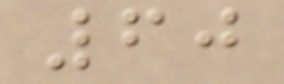60
